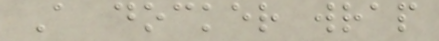A docker wrap
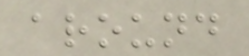around
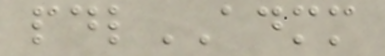pdlADMM
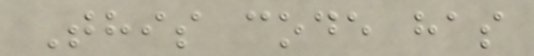This code has
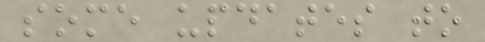some updates to
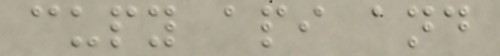cupy api and
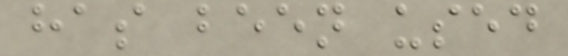has been used
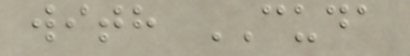with CUDA
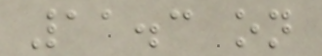11.3 on
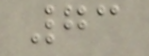73
